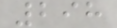298
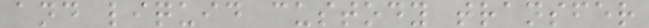and liquid custody transfer
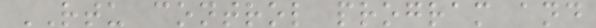RTU control program and
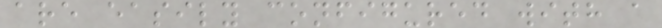are easily configured with a
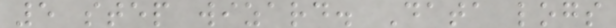5 step wizard. Data logs
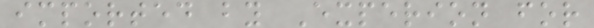imported by Experion for
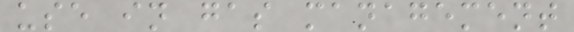use in gas management
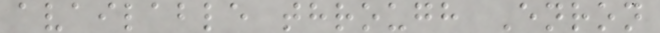available through Enron
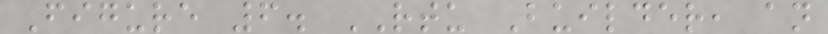Figure 6. RTU Builder, an
